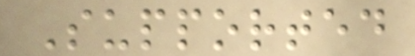Supported
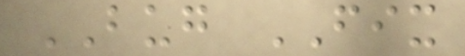BUG FIX
